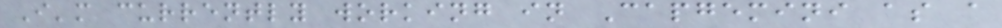I'm currently working in Capgemini as a
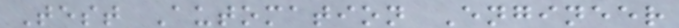Test Automation Engineer
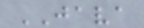JAVA
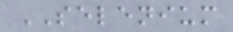SELENIUM
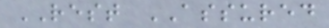REST ASSURED
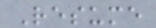Resume
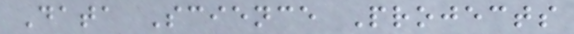Data Science Projects
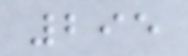295
